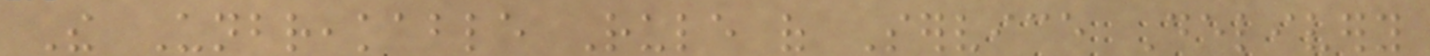The Unbreakable Rule of Service Delivery
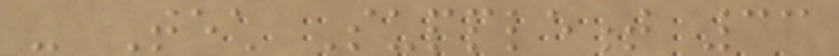- Tech Supplement 33
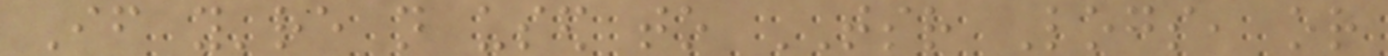If you're not used to TSR Logs, or
